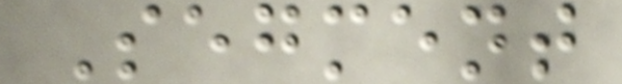Segment
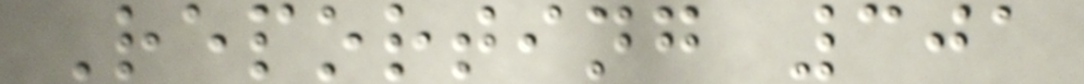Reporting 301
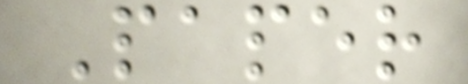Paper
